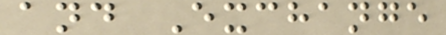and Exchange
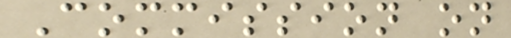Commission on
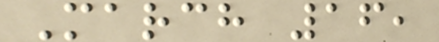March 16,
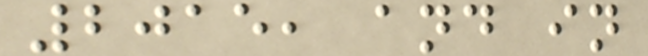2015, and in
